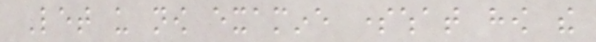Let us now examine somewhat how the
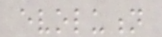evolution
